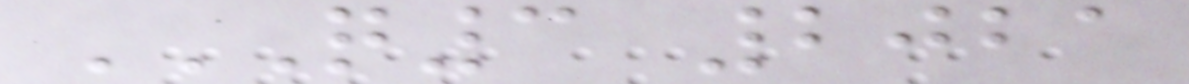Q3 2021
